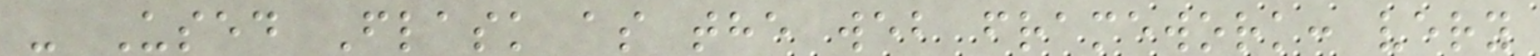- Used Flask as the web framework: very
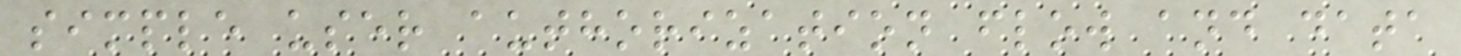simple user authorization flow and data
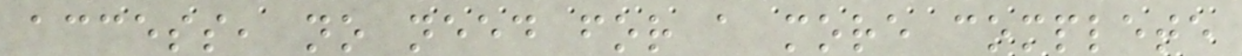access, no need for a more complete
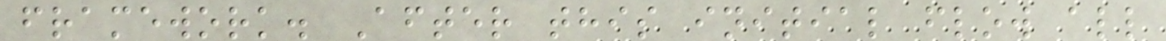framework. After this initial flow all
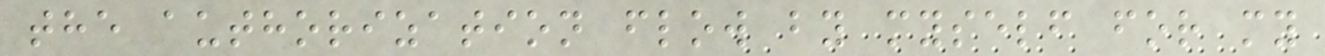the authorization flow by myself for my
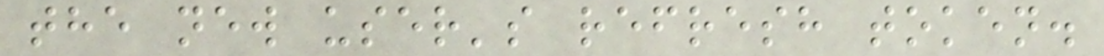the new user's refresh token.
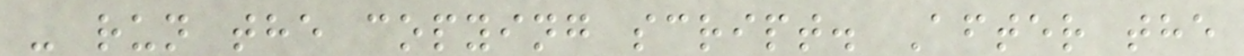- run the copying script. After the
